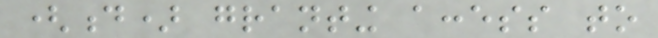(d) granting access to
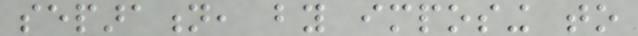separation, by imposing to
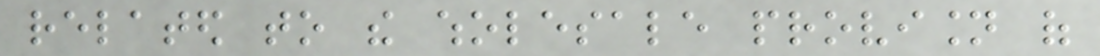related to the wholesale provision of
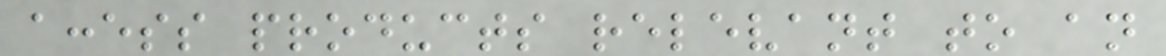access products relevant to an
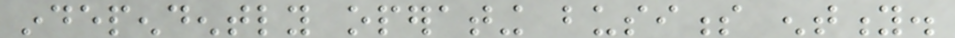independently operating business entity.
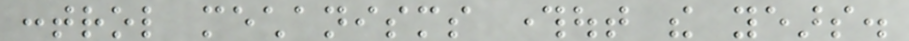control mechanisms throughout the years.
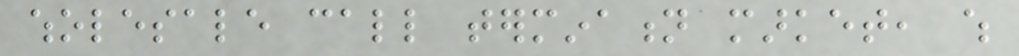wholesale call termination market, which
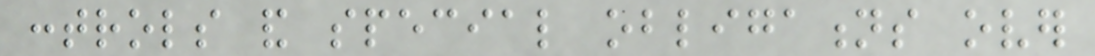controls and special obligations over
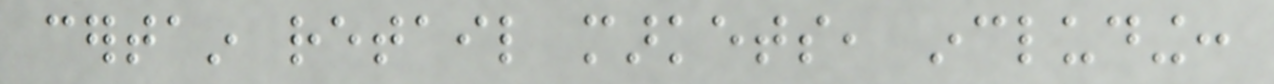certain retail markets, including:
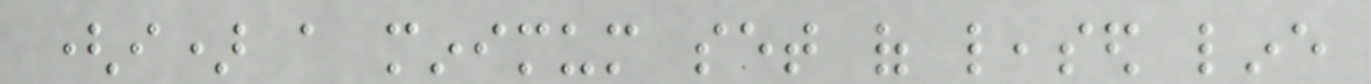(i) a minimum set of leased line
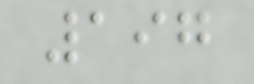197
